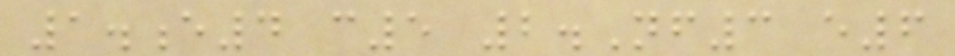1.e4 c5 2.Nf3 e6
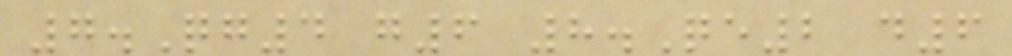7.Qg4 g6 8.Qe2 d6
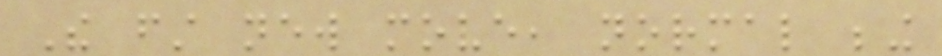The first new move, normal being
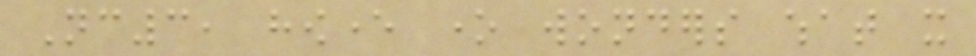Nc3, however one wonders what it
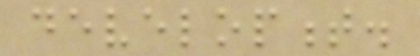development.
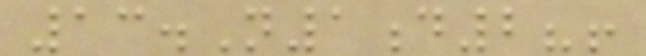13.N1d2?!
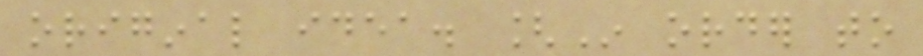original idea. [In order to
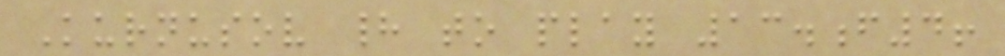Kurnusov had to play 13.f4!
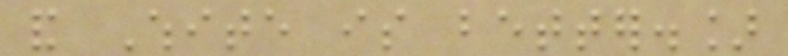and White is better.]
